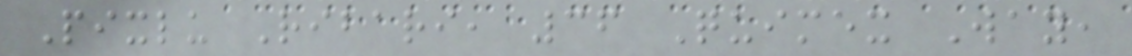Pixlu Ribari, 36 Quimex Way,
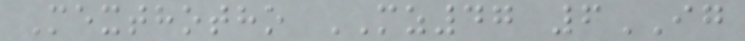Mexthotho MZ47 6IG
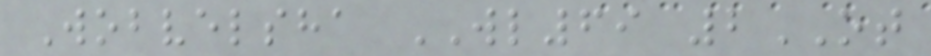Wobvelsha WL69 2OT
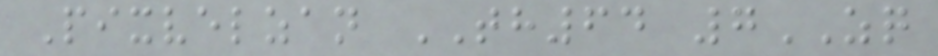Pixvelzan TH64 7ZQ
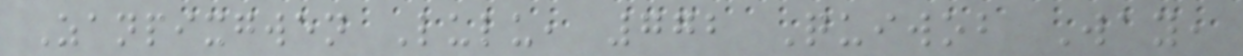Zanpixgwen Lulu, 772 Quiwob Way,
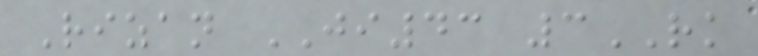Rizan JI43 3RK
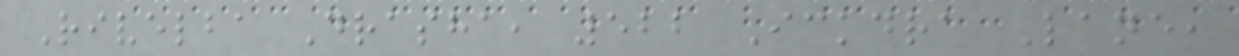Rivelba Drasha, 522 Ickdra Lane,
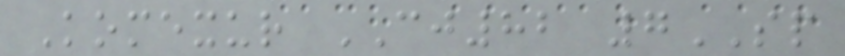Komexur CJ82 7SP
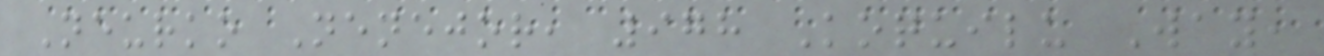Neurko Nenejor, 978 Koquilu Way,
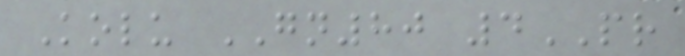Kolu GN80 4PR
